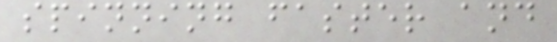spinning faster and
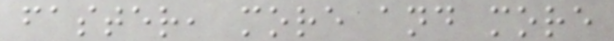faster, more and more
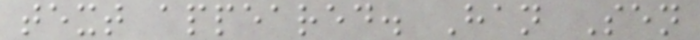text appeared. Han Sen
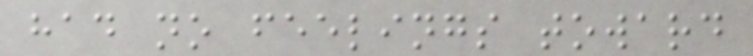had no feelings toward
